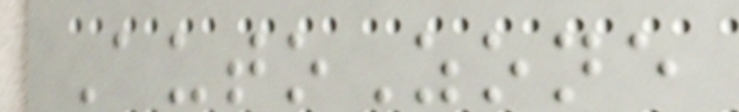AutoZone
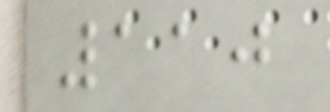110
